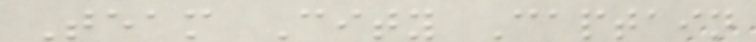Team City Captain
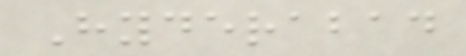Hyderabad
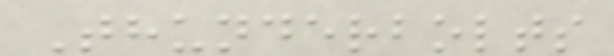Thunderbolts
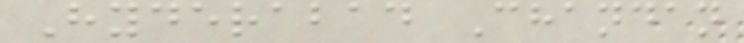Hyderabad Chandan
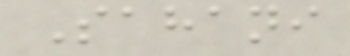Sahani
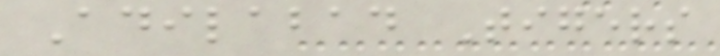Adilabad Tigers
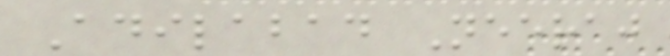Adilabad Neeraj
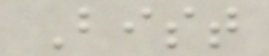Bist
